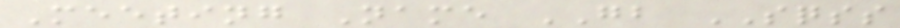Meeting Name GB SQSS
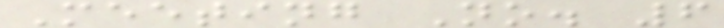Meeting No. 6
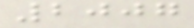2007
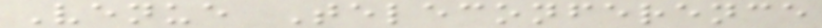Venue Teleconference
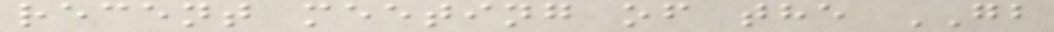recent meeting of the GB
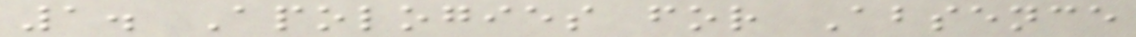1. Apologies for Absence
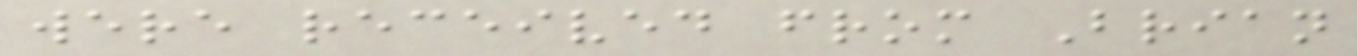were received from Brian
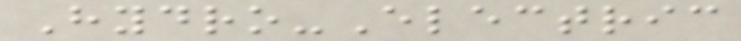Hydro-Electric
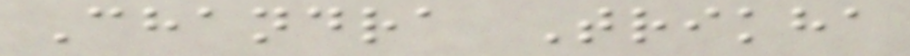Chandra Trikha
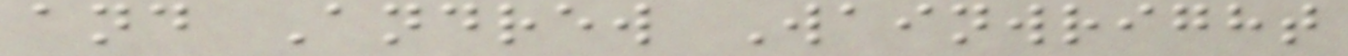and Andrew Wainwright
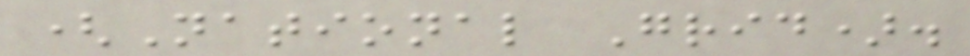(National Grid).
